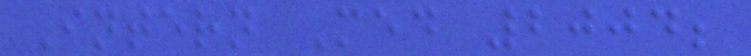Intern Med 2004;
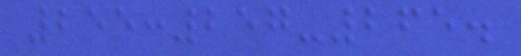255:257-265.
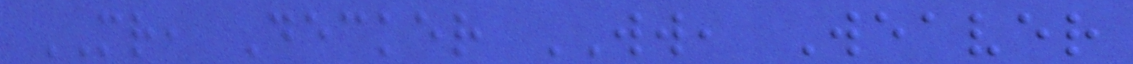MR, Decker WW, Weaver
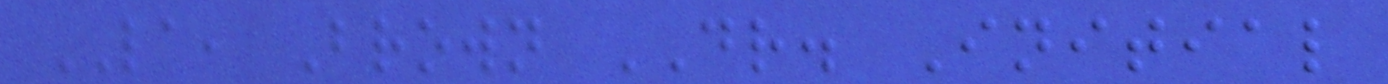LA, Brown DR. Initial
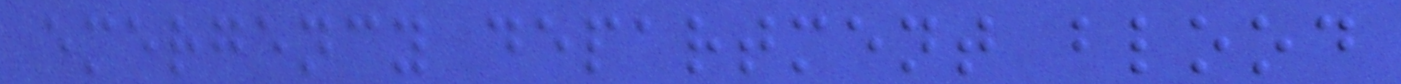emergency department blood
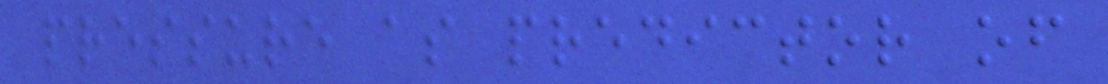pressure as predictor of
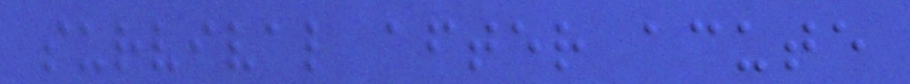survival after acute
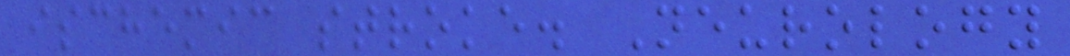ischemic stroke. Neurology
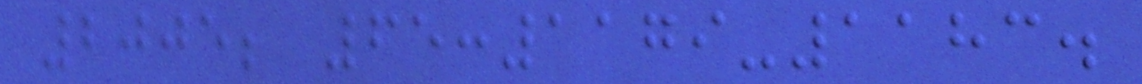2005; 65:1179-1183.
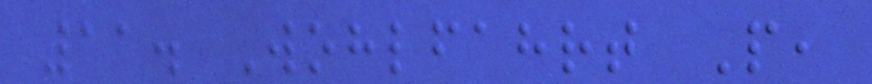11. Wohlfahrt P,
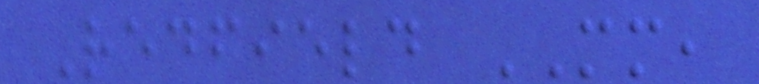Redfield MM,
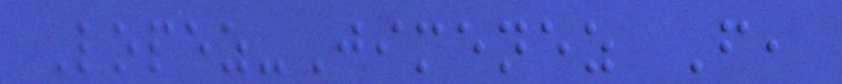Lopez-Jimenez F,
